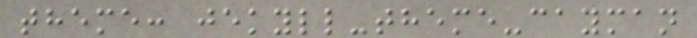theme: jekyll-theme-cayman
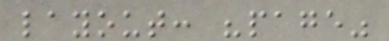layout: "page"
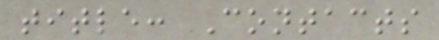title: Contacts
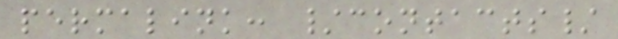permalink: /contacts/
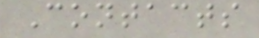Contacts
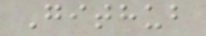Github
